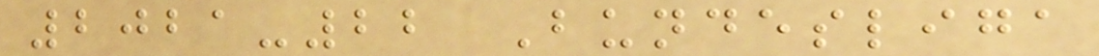2021-22 Bundesliga
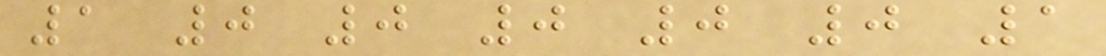1 0 0 0 0 0 1
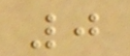0
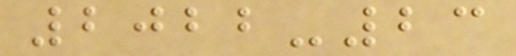2022-23
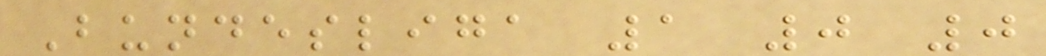Bundesliga 1 0 0
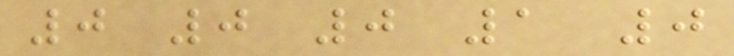0 0 0 1 0
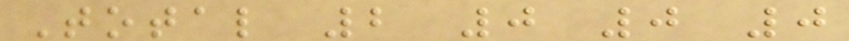Total 2 0 0 0
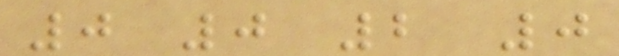0 0 2 0
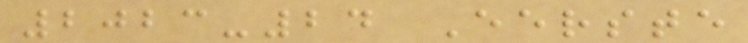2023-24 Eerste
